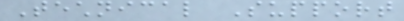Technical Support
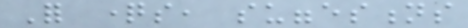For questions, suggestions
